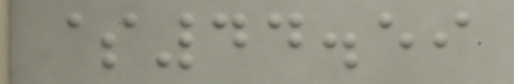$44.59
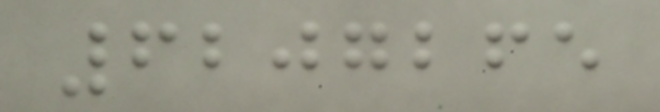6207265
